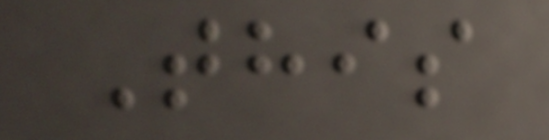This
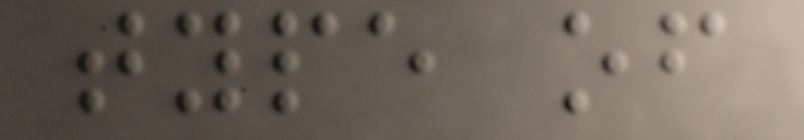type of
